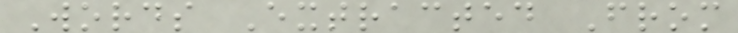Words Extracted From
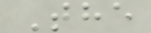The
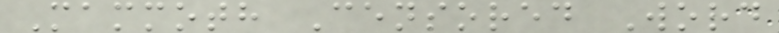Mammoth Censored Word
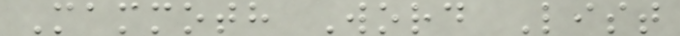Mammoth Word List
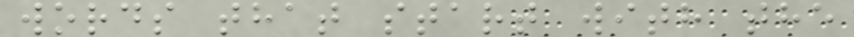words that start with the
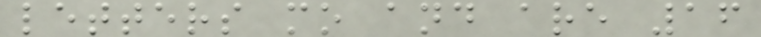letters mo and are 16
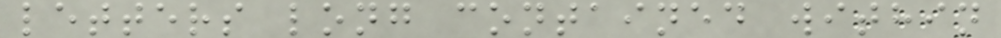letters long contained within
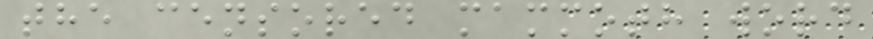the censored mammoth word
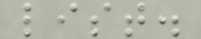list.
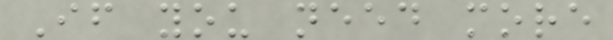If you need more
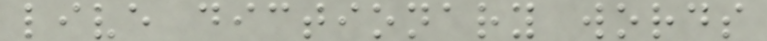live dictionary words
